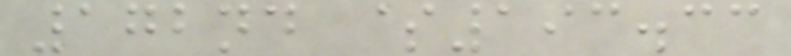172nd $193.33
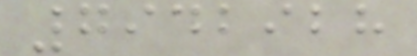7942928
